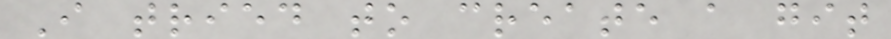I tried to create a git
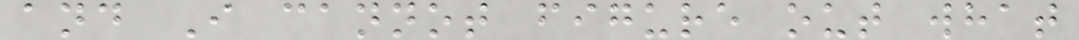and I cannot figure out what
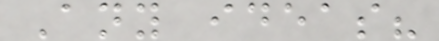Any ideas?
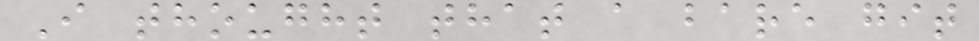I thought that a bare git
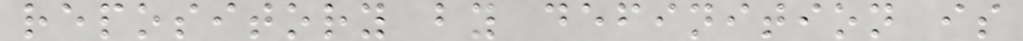repository by definition is
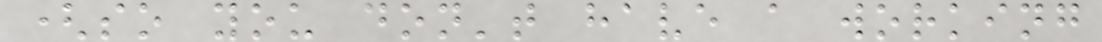(so you don't have a working
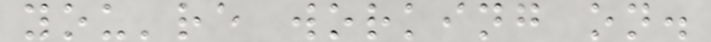you're working on.
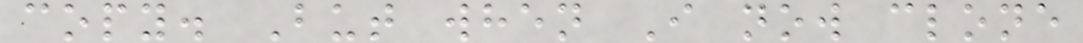copy. But when I now clone
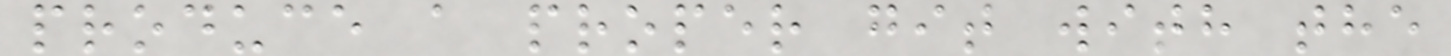produce a proper git with the
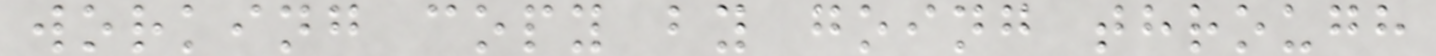working copy by going through
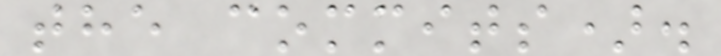the commits).
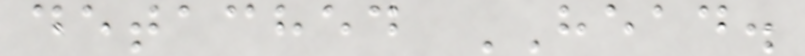detached HEAD.
